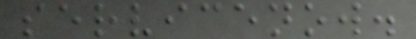servicenow.
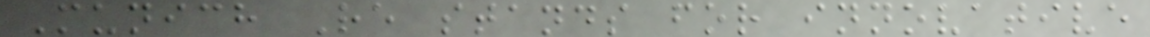Munich Re stands for innovative
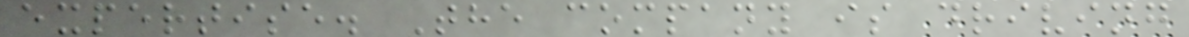expertise. The company is driving
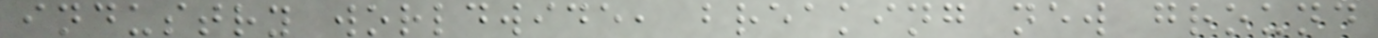industry worldwide, breaking new ground
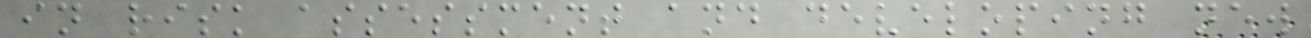in risk assessment and developing new
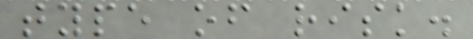type of risk.
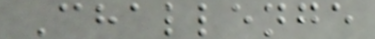Challenge
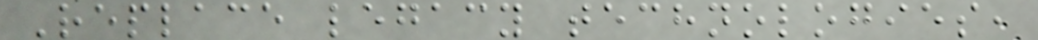Replace legacy technologies,
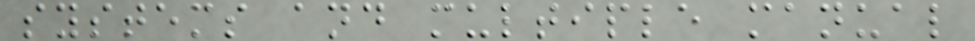systems and multiple manual
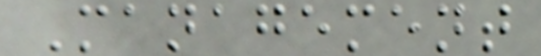Management
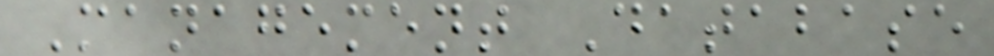Management Database
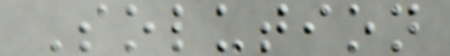Solution
